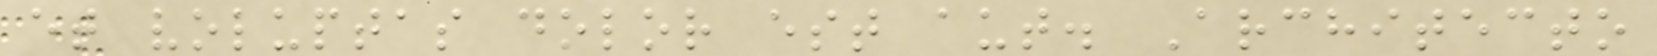et voluptas dolor est aut. Architecto
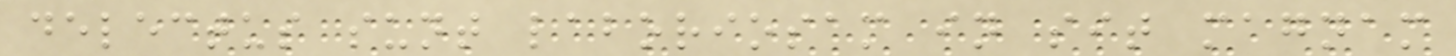delectus sunt laboriosam in sit magnam
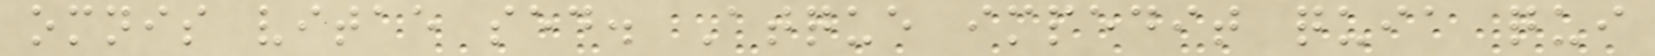omnis vitae sed. Atque impedit quia qui
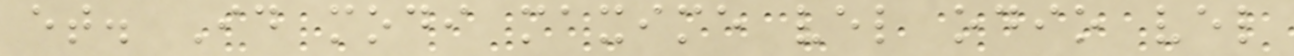et. Id modi maxime vel odio vel
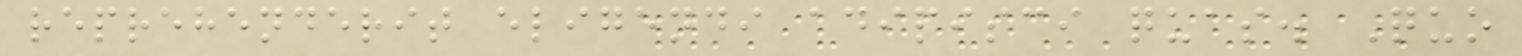reprehenderit eligendi adipisci quas. Quo
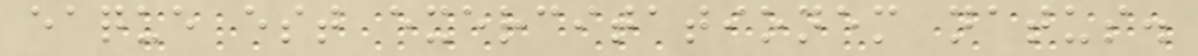eaque est exercitationem natus.
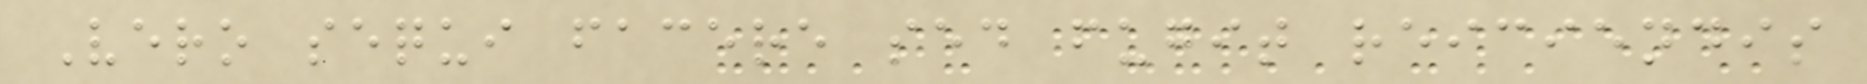Vero sequi facere sed fugit reiciendis
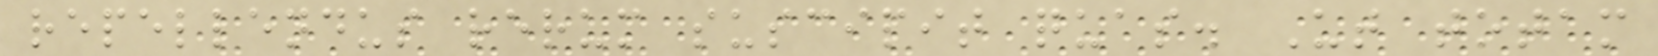repellendus rerum suscipit quas. Ut totam
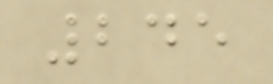245
